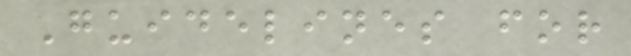Guidelines for
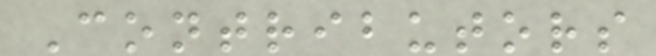Contributors
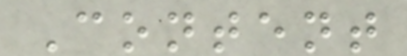Content
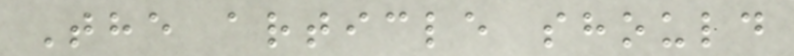The article should
